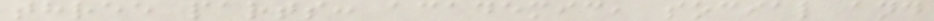three parts: academic, social and
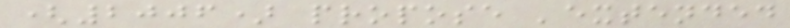(2006) propose 'extended
